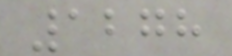1278
